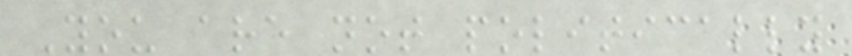You are not politically
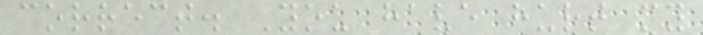correct. You have hurt my
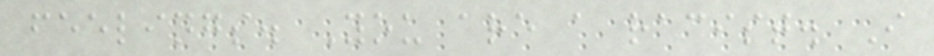feelings. You are a racist. I
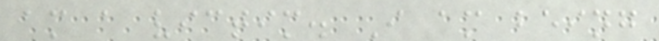am a victim. I am being
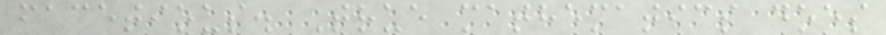facetious. True mathematics does
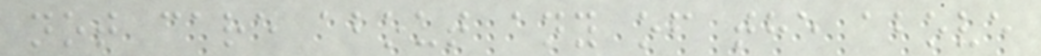not care about any of the above
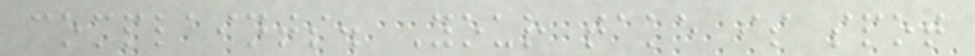complaints. Your take is spot
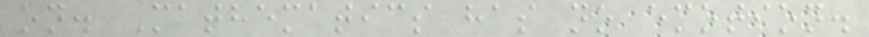on. Mathematics has no emotion.
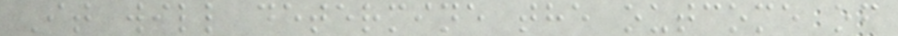It will determine the outcome of
